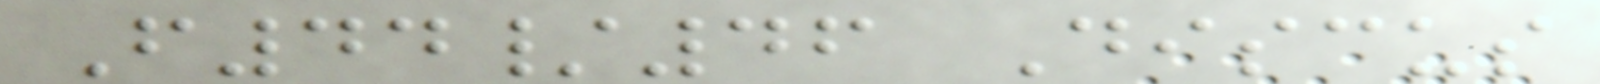F44/46 Discus
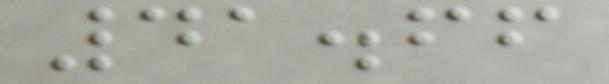41.66
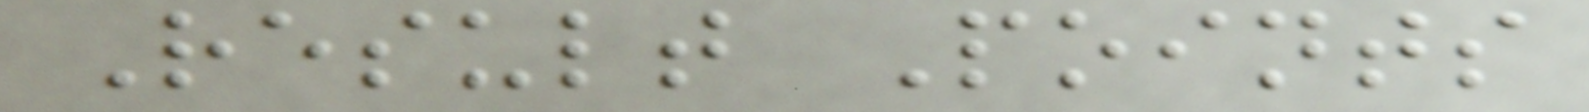Result Points
